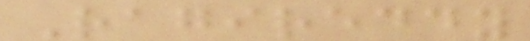Ragireddy
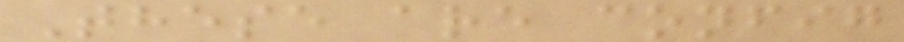These are config
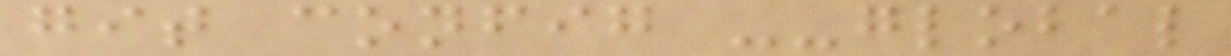git config --global
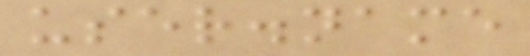user.name
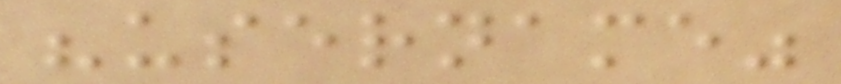"username"
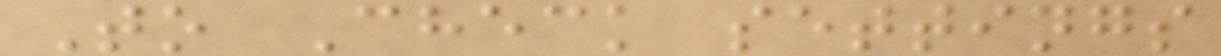To Check settings
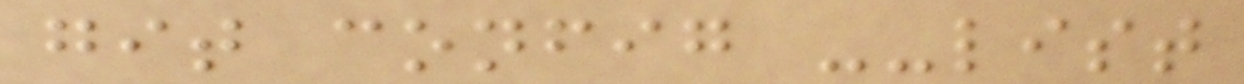git config --list
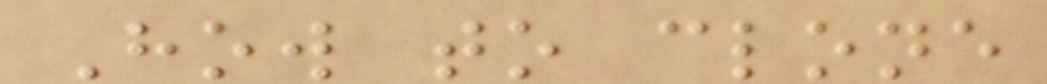How to clone
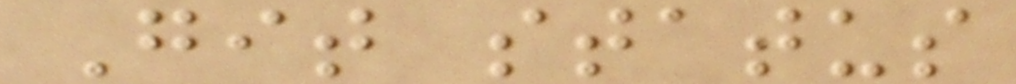Git status
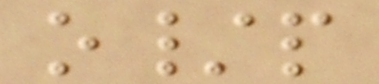o/p
